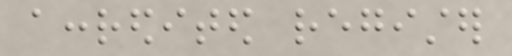accredited register
